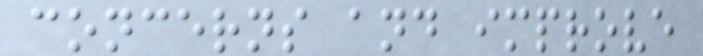concerns and improve
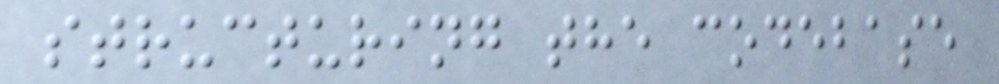structuring the codebase
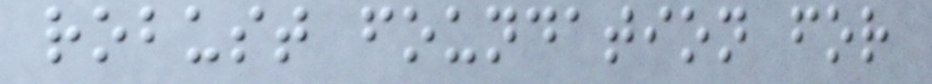robust foundation for
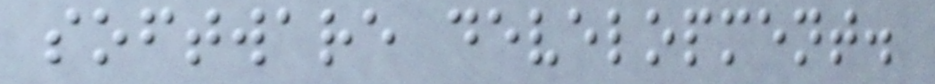software development.
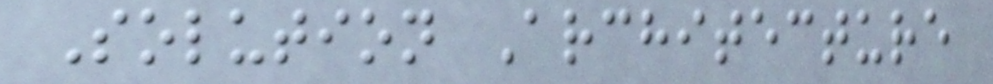Solution Architecture
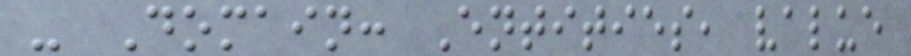- Domain: Entities, value
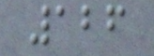126
